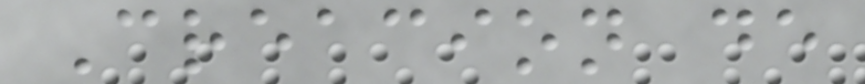Creacion de
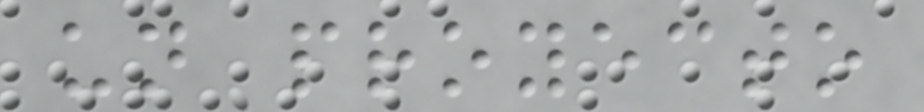un proyecto
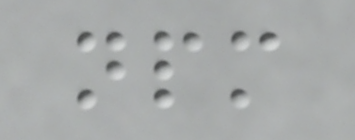npm
